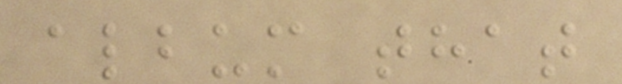album that
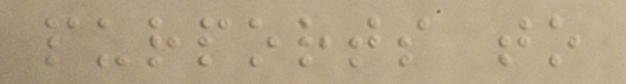purports to
